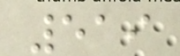519
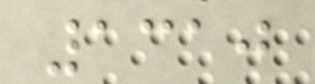1310
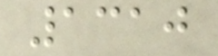1310
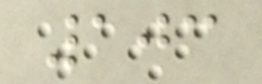103
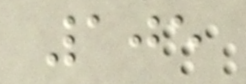105
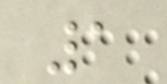1
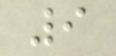9
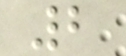2
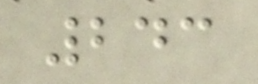243
